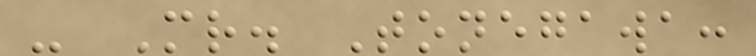- Mr. Tonegawa:
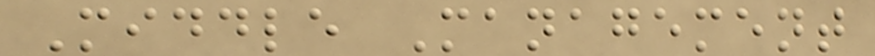Middle Management
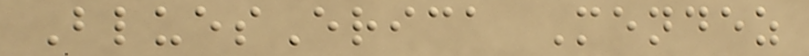BluesErica Mendez
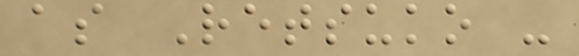as Retsuko -
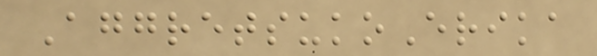AggretsukoErika
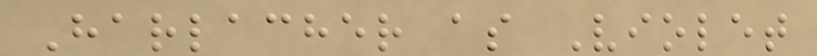Harlacher as Violet
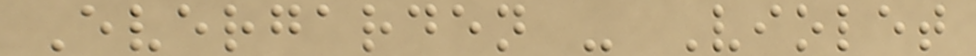Evergarden - Violet
